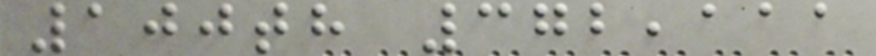100th 372,111
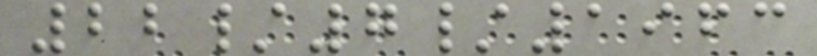22/7/1963
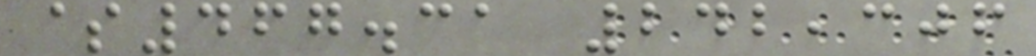$467.31 242,306
